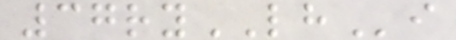37ryLHi
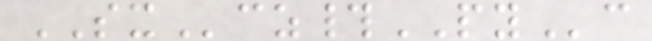SXcz#PYc
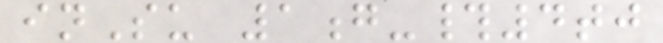inSu 1g-#4tj
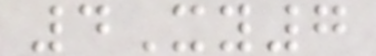4Xy7
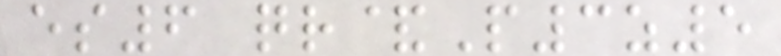es6 qr&P3z5
